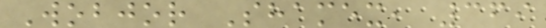Wobjor Shamex, 369
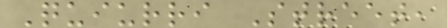Quiurri Street,
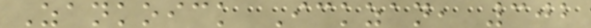Zankoick Ickzan, 302
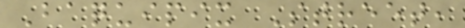Baquipix Street,
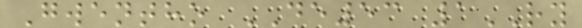Gwentho DE53 1RY
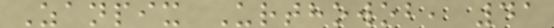Zanpix Urthowob, 41
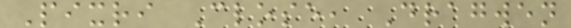Pixri Close, Dragwen
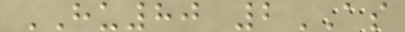HU80 2AS
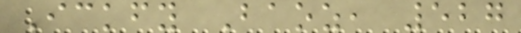Ickfy Baoz, 527
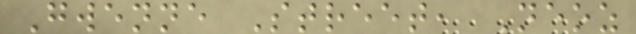Gwenne Street, Neoz
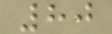80
